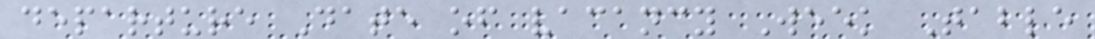departure Date of vacancy Week Table
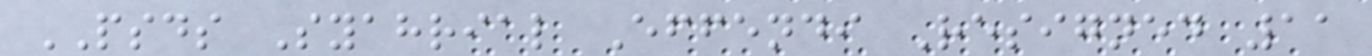PSDS Syahrial Effendi Resigned 11
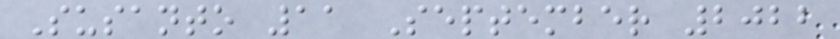Susanto 11 September 2022
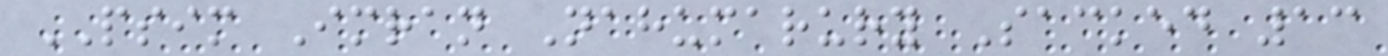PSIM Imran Nahumarury Sacked 13
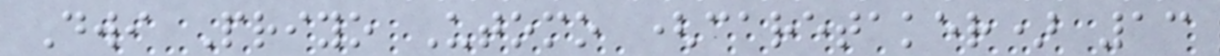Dwi Priyo Utomo (caretaker) 13
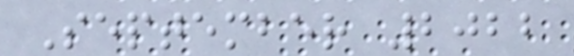September 2022
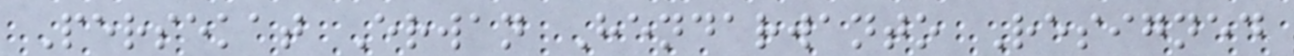Persekat Erwan Hendarwanto Resigned
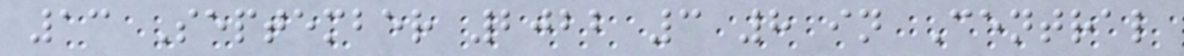13 September 2022 3 8 in Central
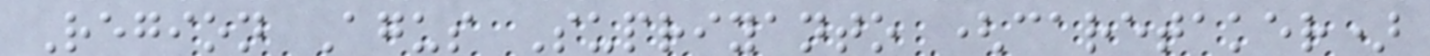Region Agus Supriyanto (caretaker)
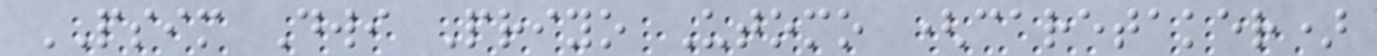PSIM Dwi Priyo Utomo (caretaker)
